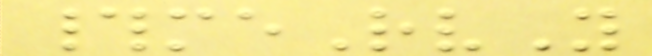#meRvY
